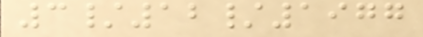3/12/1977
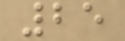25
